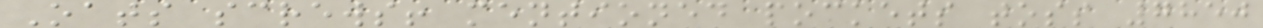Oats screws! mentioned pockets toss 7850
